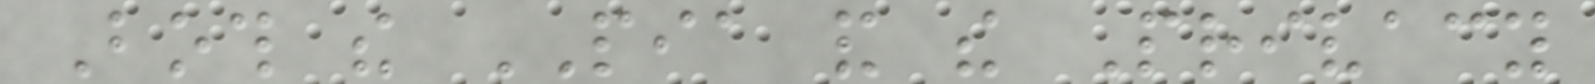Both the PIA and the Privacy
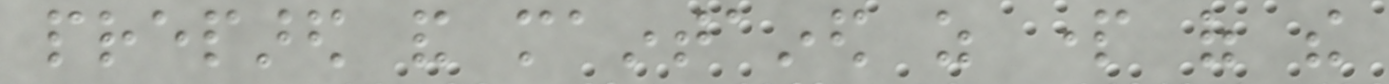prepared and maintained as part of the
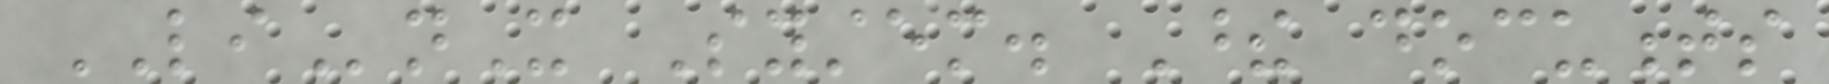LInX System. These documents
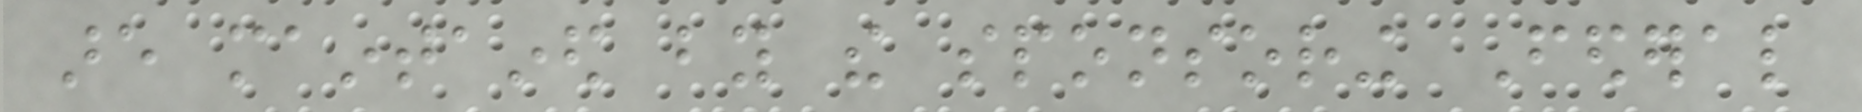are maintained by the sponsoring Federal
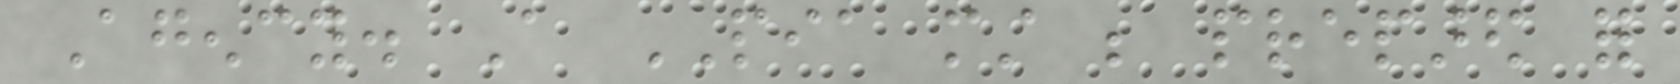Agency. A PIA must be prepared for
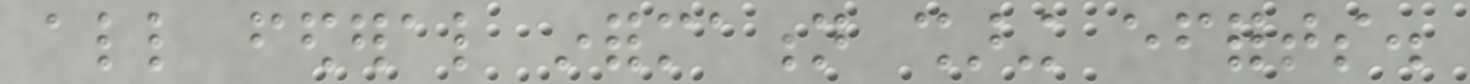all federal information sharing efforts.
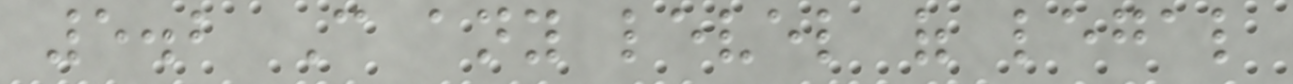5.2 Can any level of legal
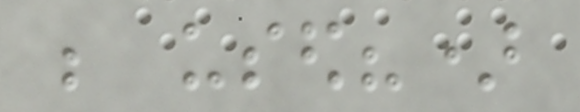be used?)
